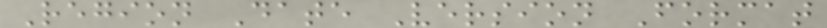Region Date Version Format
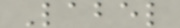Label
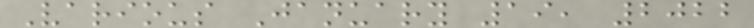Various January 19, 2022
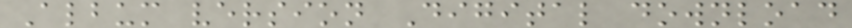Album version Digital download
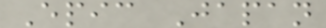Epic Japan
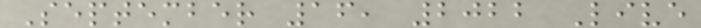September 16, 2022 Live
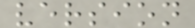version
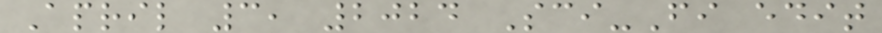April 3, 2024 Sci-Fi edit
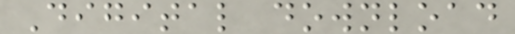Digital download
